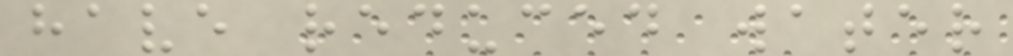have reduced water
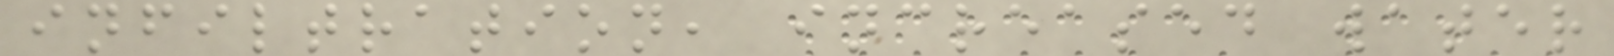infiltration, increased water
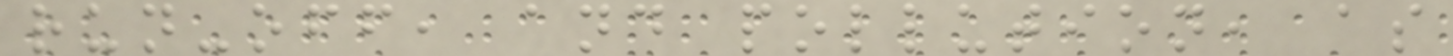run-off, and pollution, as
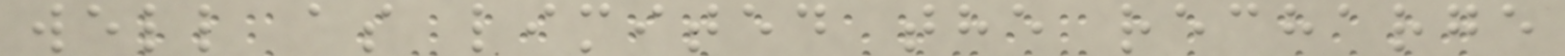well as limited the recharge
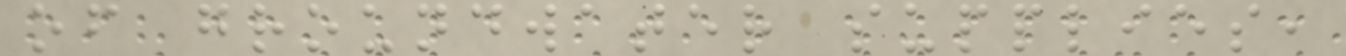of groundwater supplies,
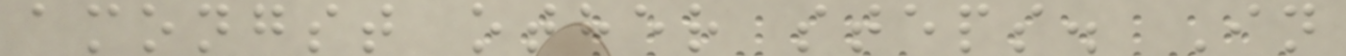amongst other steps. In
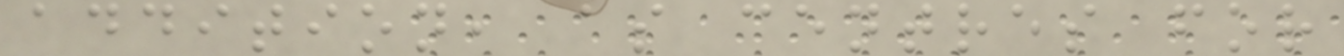addition, as centres for
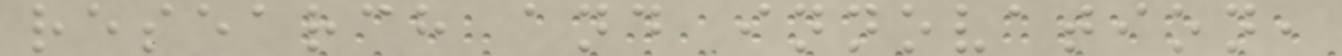research and innovation,
